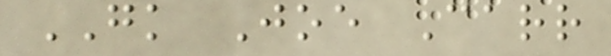GK Joe Carr
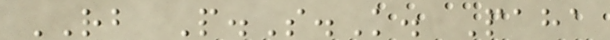RB P.S.K. Paha
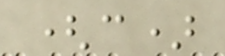(c)
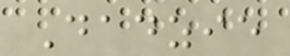Dadzie
